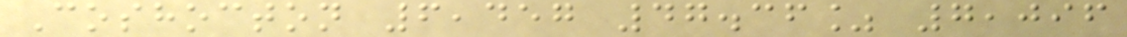Coshocton 6,457 47.36% 7,096
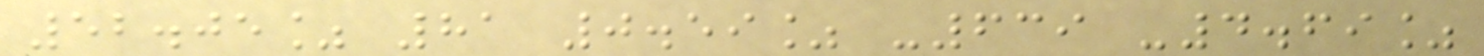52.05% 81 0.59% -639 -4.69%
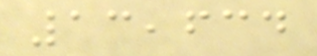13,634
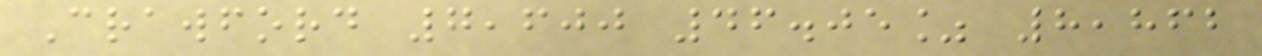Crawford 7,600 46.05% 8,862
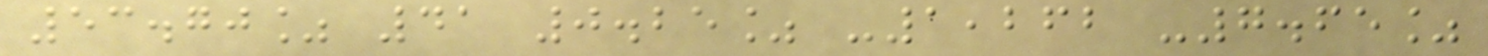53.70% 41 0.25% -1,262 -7.65%
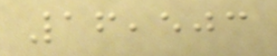16,503
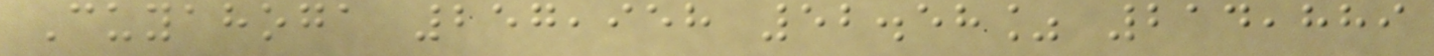Cuyahoga 257,958 52.58% 214,889
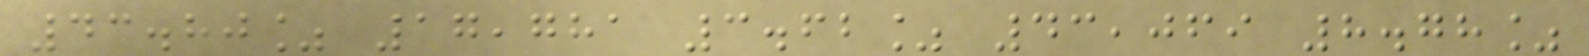43.80% 17,781 3.62% 43,069 8.78%
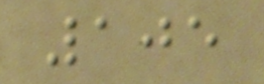105
